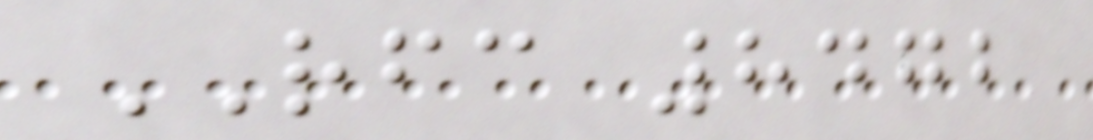RFC 8472
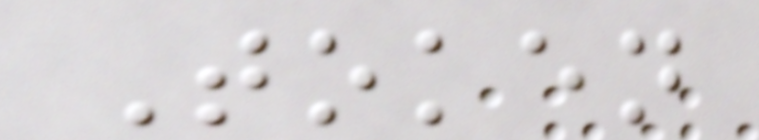Token
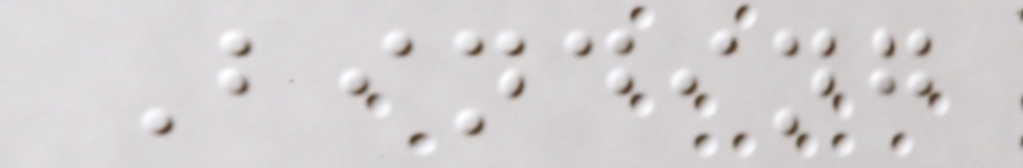Binding
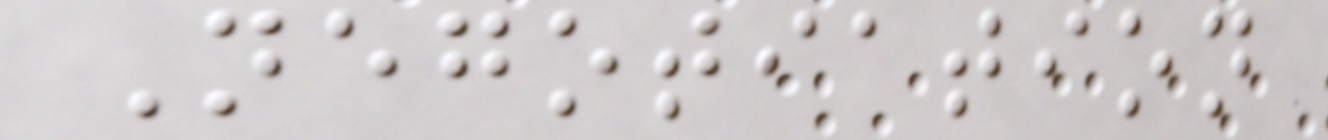Negotiation
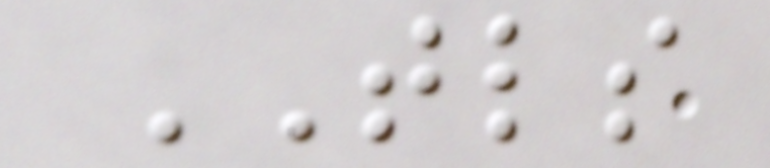TLS
